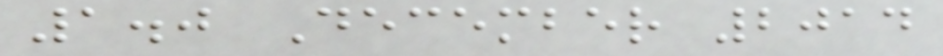1.0 December 2014
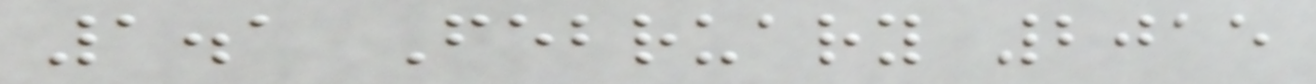1.1 February 2015
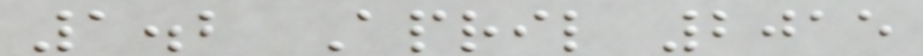1.2 April 2015
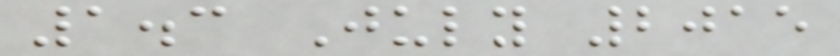1.3 July 2015
